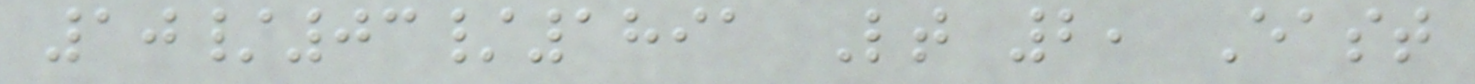10/03/1891 Lt 2, East
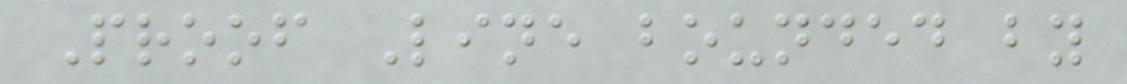Proof Line bounded by
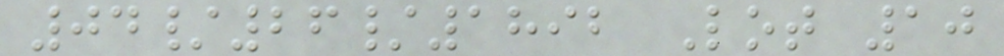04/26/1892 Lot 10
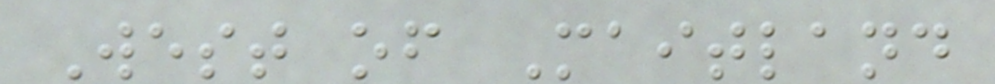West of Maitland
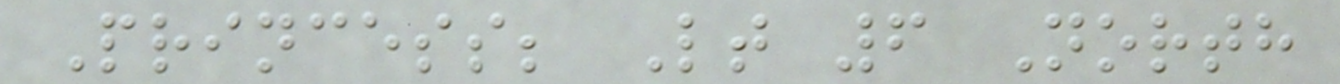Princess; Lt 6 North
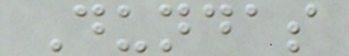Dundas
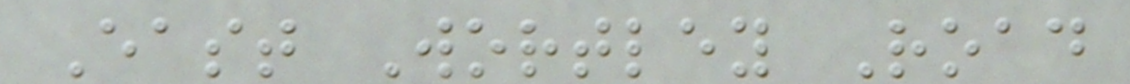East Wortley Road
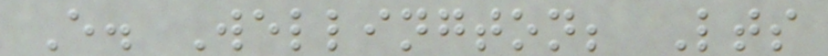E. Wellington; Lts
